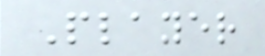Player
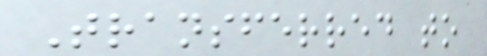Transferred to
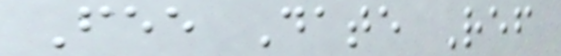Fee Date Ref
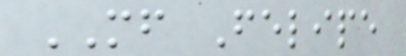MF Felipe
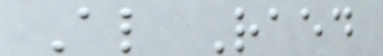Al Raed
